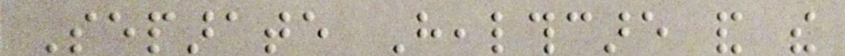Separate Healthcare and the
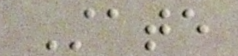State
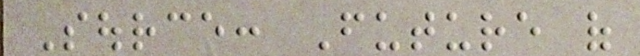Source: Future of
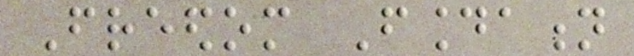Freedom Foundation
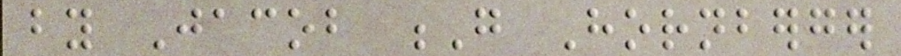by Jacob G Hornberger
